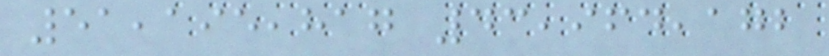51,195,817 43,964,172
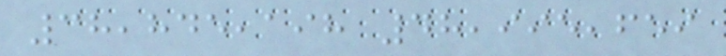38,845,198 48,995,659
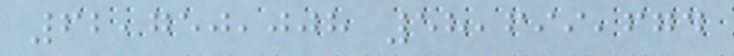62,750,008 58,699,674
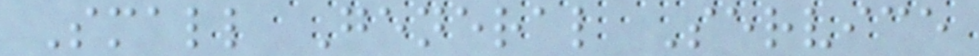Small General Service
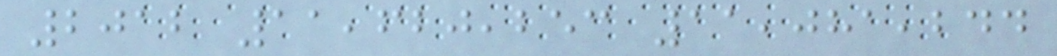2012 11,620,253 11,081,244
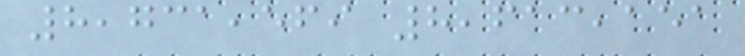8,731,569 8,613,151
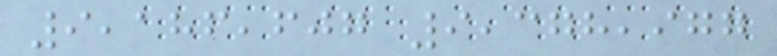9,186,607 9,378,977
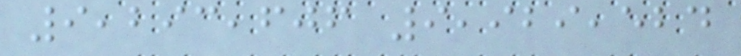9,293,606 9,929,524
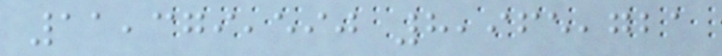11,379,590 8,965,721
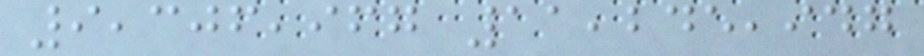9,306,967 11,245,947
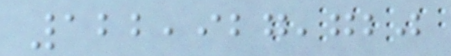122,927,720
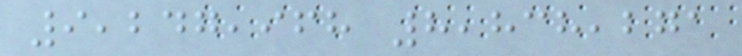9,247,968 8,838,271
